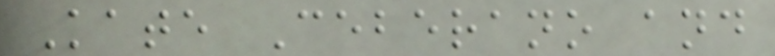Kate Ceberano and
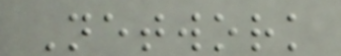Network
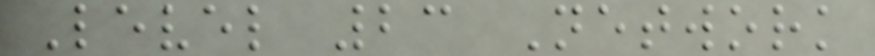Level 23 Network
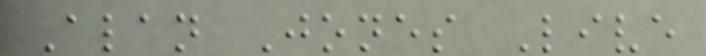Alan Jones Live
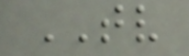TV
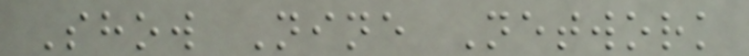Show Nine Network
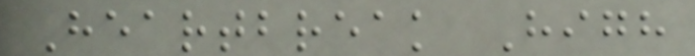Heartbreak High
